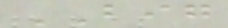BIG
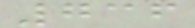736
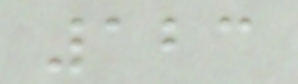123
